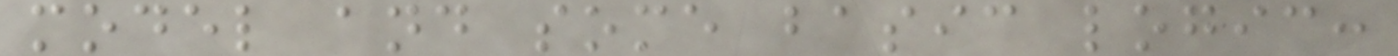model and some basic logic:
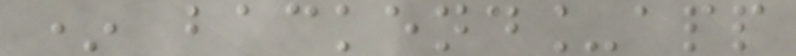* backend_app
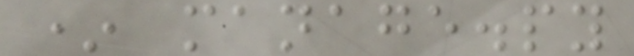* manage.py
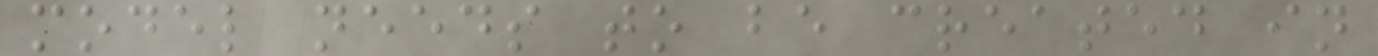model needs to be created in
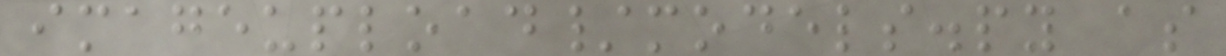imageupload/models.py as
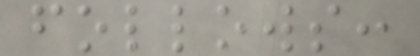follows:
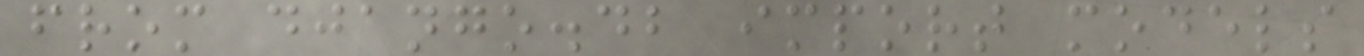from django.db import models
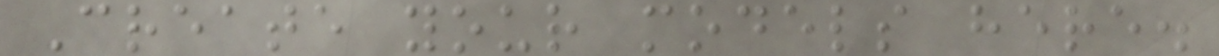Create your models here.
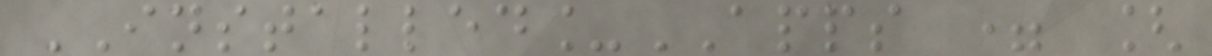INSTALLED_APPS = [
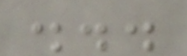...
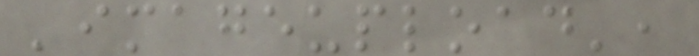'imageupload',
